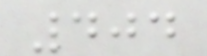404
